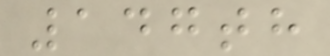147th
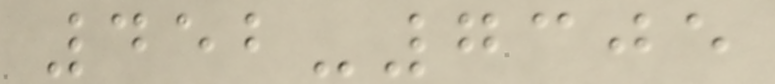452-7305
